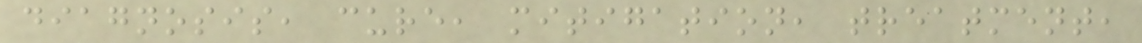diagnosis, cure, mitigation, treatment,
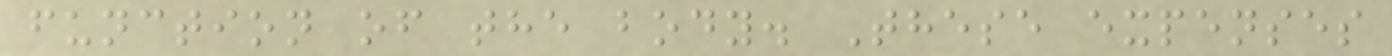function of the body. These expenses
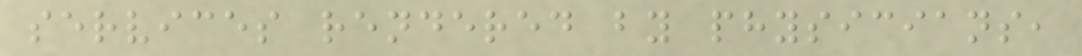services rendered by physicians,
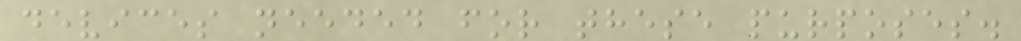devices needed for these purposes.
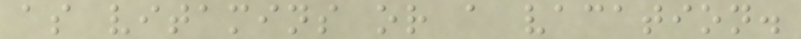as vitamins or a vacation.
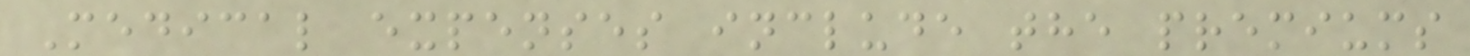Medical expenses include the premiums
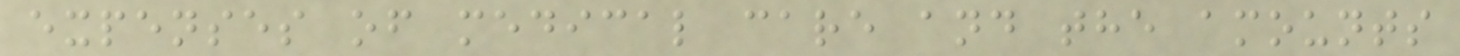expenses of medical care and the amounts
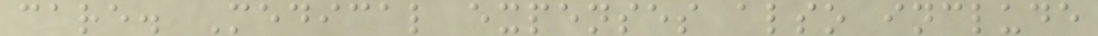care. Medical expenses also include
